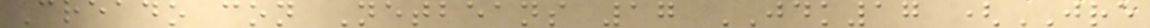Creado con Netbeans 17 JDK17 (JRE
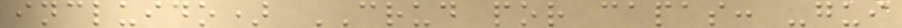incluido) CRUD por capas: -gui
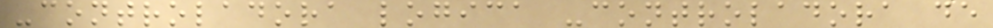-controladora logica -controladora de
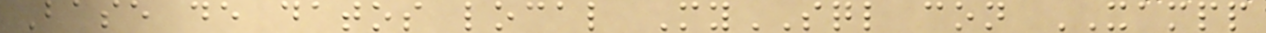Base de datos local MySQL con XAMPP
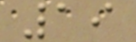19
